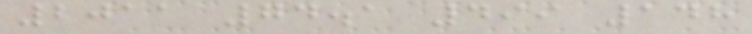2011 74.1 499 148
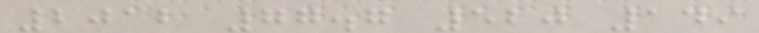2012 77.7 520 149
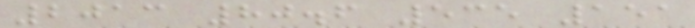2013 80.6 535 151
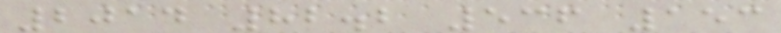2014 82.2 536 153
